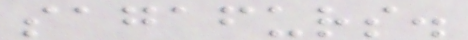sagafurs.
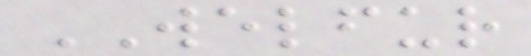WELFUR
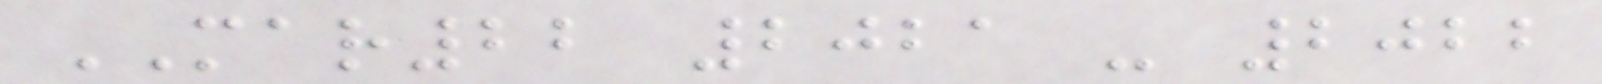MAR22 2021 - 2022
